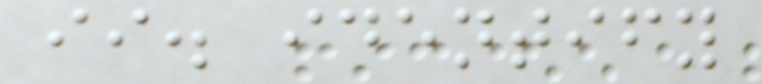ii. identify
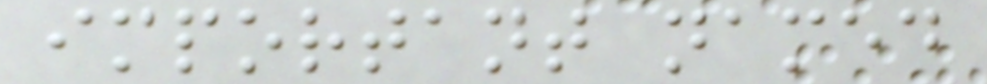important named
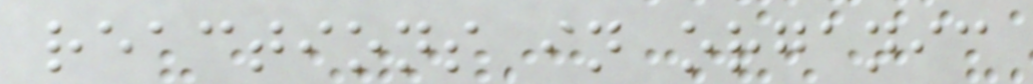reactions in organic
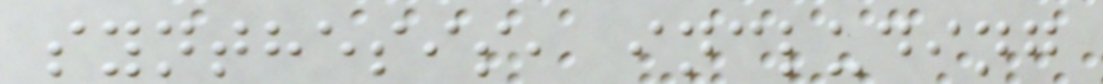synthesis, including
